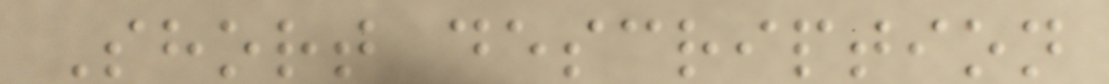Short description
